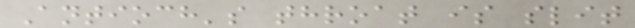Antioch's throat is slit
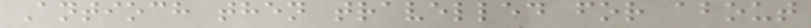Antioch then travelled for about
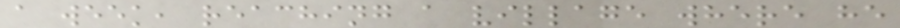a week, reaching a village where he
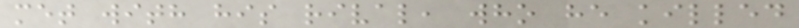met with his rival, who he killed
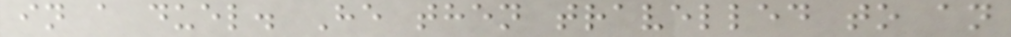in a duel. He then travelled to an
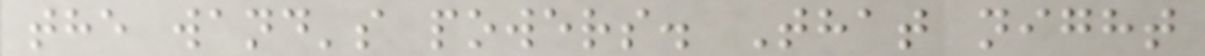the wand's powers. That night
